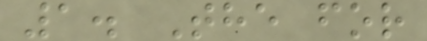1. The for
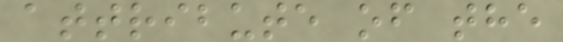attribute of the
